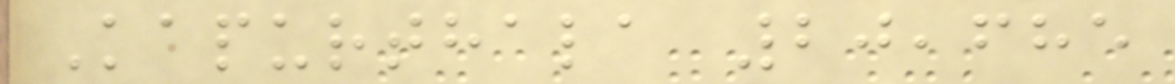Kapurthala 20,685
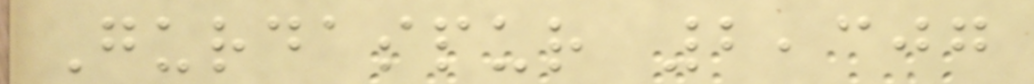Gurdaspur 2,307
